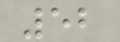52
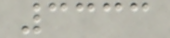3333
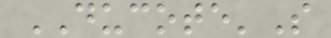DUCOTE'S
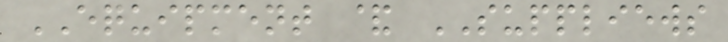EQUIPMENT & SUPPLIEWS
